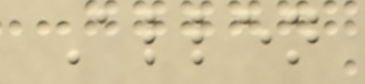Allen
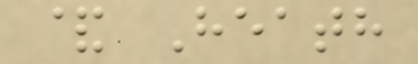& Heath
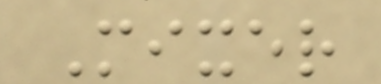Mixer
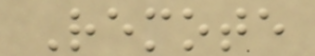Remote
